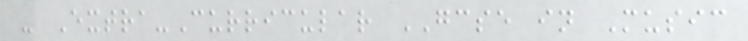- Extra-Curricular GCSE in Music
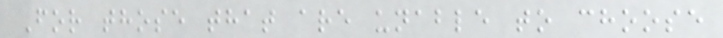For those that are unable to choose
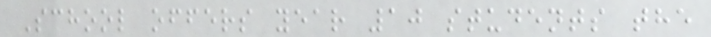School offers year 10 students the
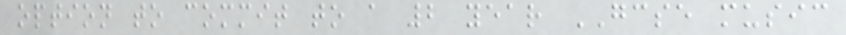option to commit to a 2 year GCSE music
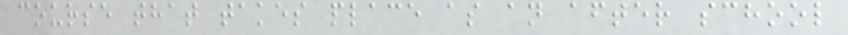course that takes place as an after school
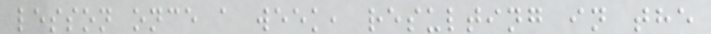lesson once a week, resulting in the
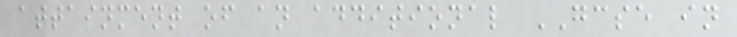attainment of an additional GCSE in
